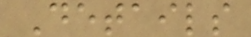Details
